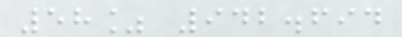58% 942.694
